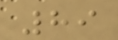89
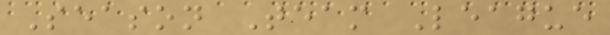Season Team League
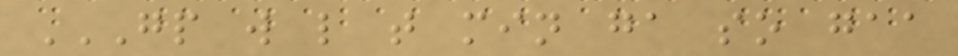GP W L T MIN GA SO GAA
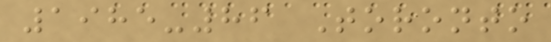1985-86 Toronto
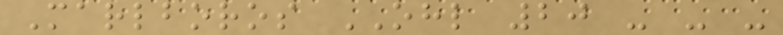Marlboros OHL 20 - - -
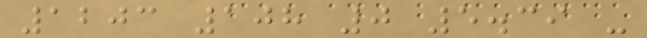1203 108 0 5.39 -
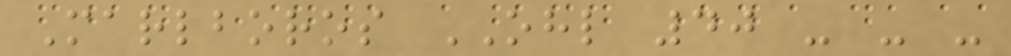Marlboros OHL 40 - - -
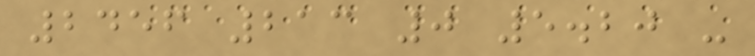2456 213 0 5.20 -
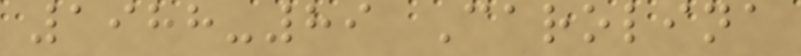1988-89 Carolina
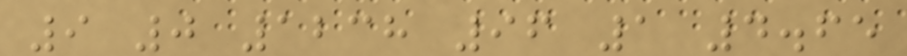9 0 1238 96 1 4.65
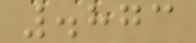.873
